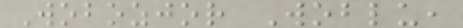Wobozjor Woblu,
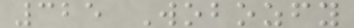325 Wobozfy
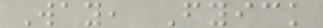Way, Fyick
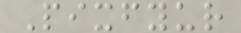Pixfyur
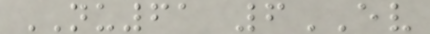NU61 6EV
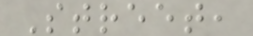Street,
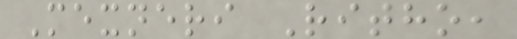Mexneri Ritho,
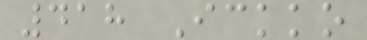418 Ickko
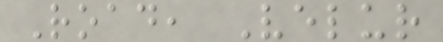Road, Velur
